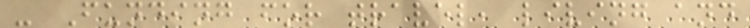- Funding for travel, living and
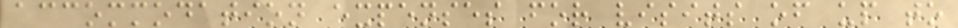accommodation expenses for visits of up to
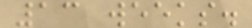13 weeks.
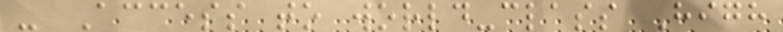- Access to world-class High
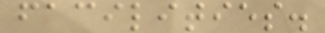facilities.
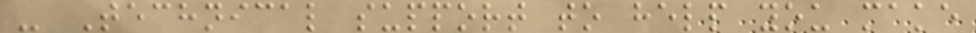- Technical support to help you make
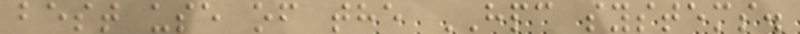best use of the HPC systems.
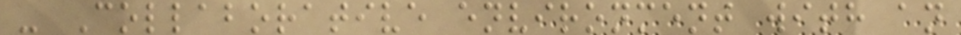- Collaborative environment with an
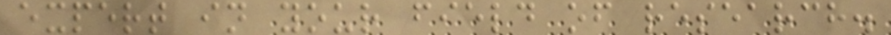expert in your field of research.
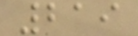219
